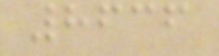8636
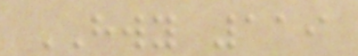HWY 119
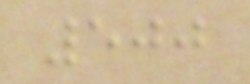500
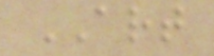ART
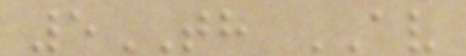5TH AV
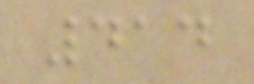414
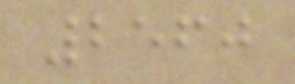2560
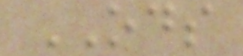ODS
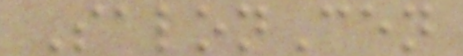SalonCen
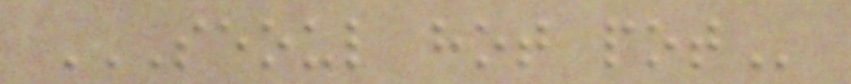SEOUL HOT POT
